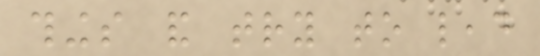things and try to lead
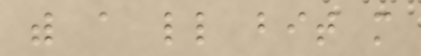with a little bit more
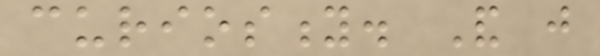curiosity. And just
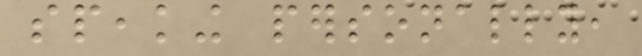speaking personally,
